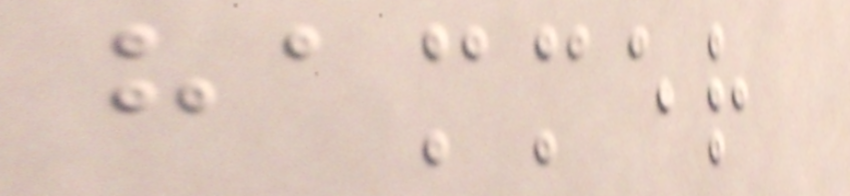hammer
